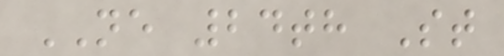NE 24th St
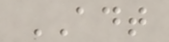ADT
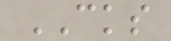CKS
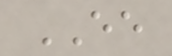EE
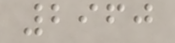2960
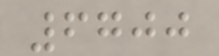6700
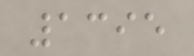1395
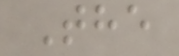The
